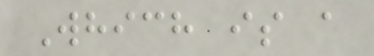Which is a
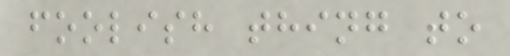foolish thing to
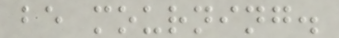be mourning.
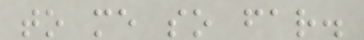to me so far.
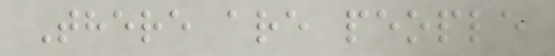There are people
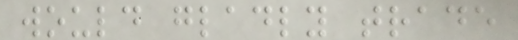would gladly trade
